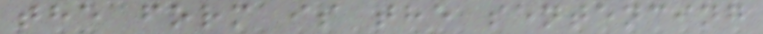the form is the sentencing
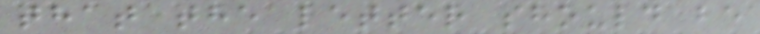that the letter should be
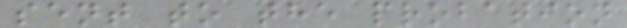sent to the probation
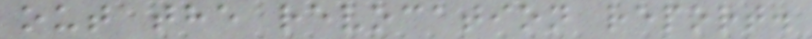out the revocation report.
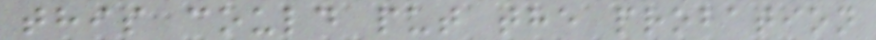this could put the probation
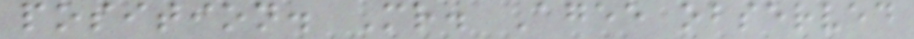position. Mr. Agee observed
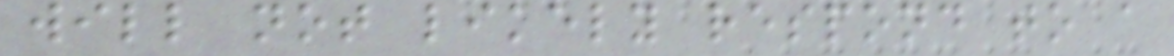will not likely respond to a
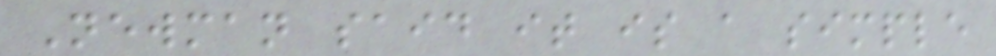Newman said it is a simple
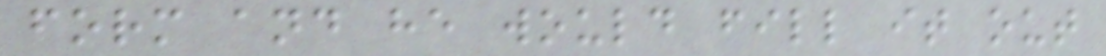form and he would fill it out
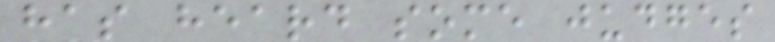has heard some judges
